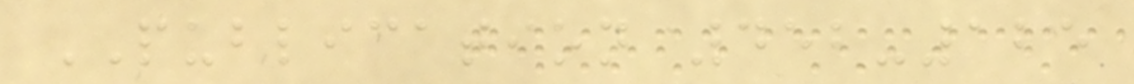PUBLICATION 452-125
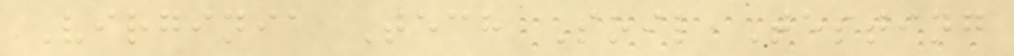Virginia Tech Soil Testing
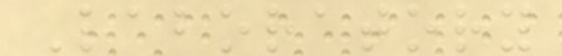Laboratory
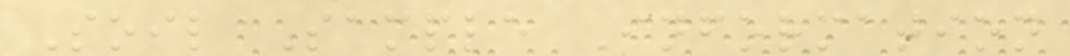Soil Sample Information
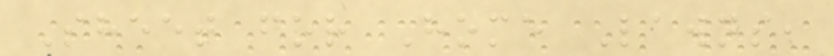Sheet for Home Lawns,
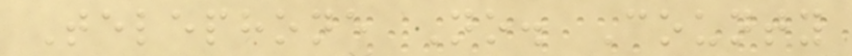Telephone No. County
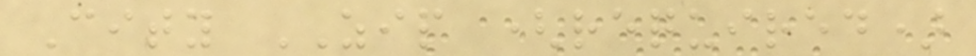City ZIP (required)
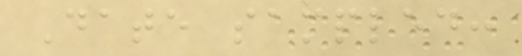Date sampled:
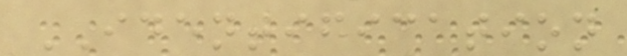IDENTIFICATION
